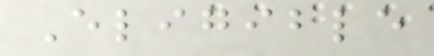Eligible
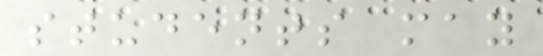students may
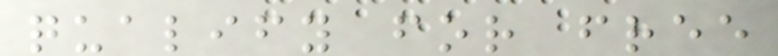qualify for free
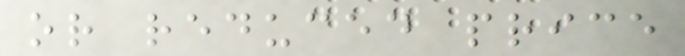or reduced price
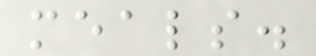meals.
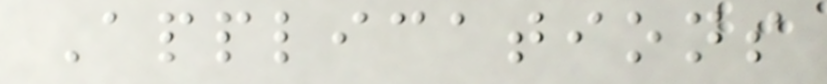Applications
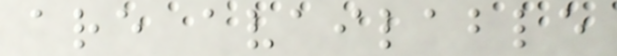are available
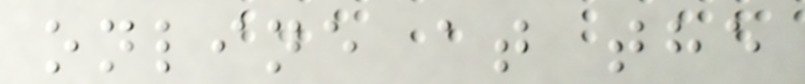online at the
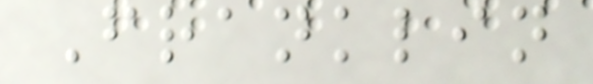Franklin
